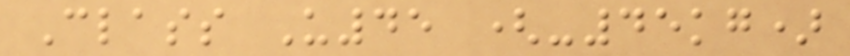Class U45 (-45kg)
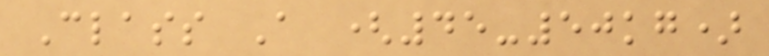Class A (45-50kg)
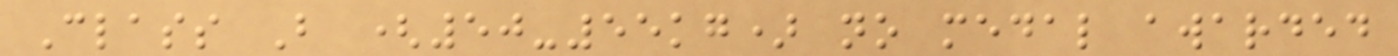Class B (50-55kg) no medal awarded
